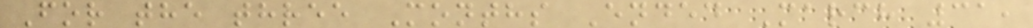For the three Months Ended March 31,
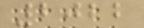2022
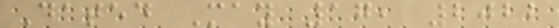Dated May 17, 2022
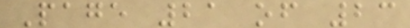Page 21 of 23
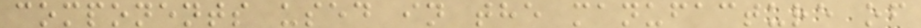components used in the manufacture of
